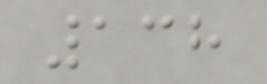138
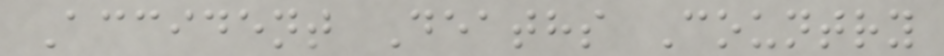Accident Deaths Country
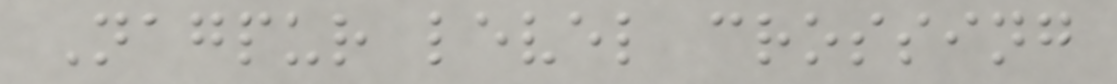Nagpur level crossing
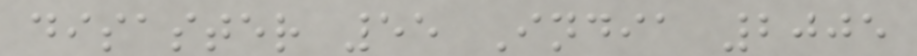disaster 55 India 2005
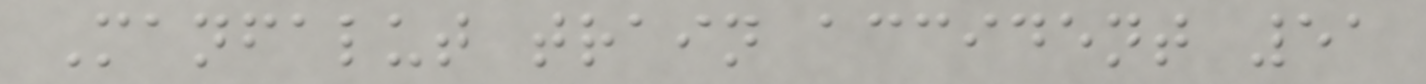Manfalut train accident 51
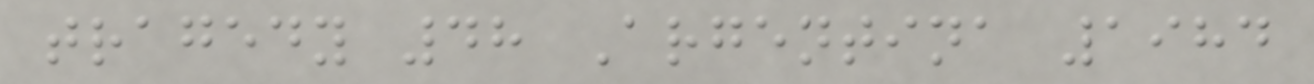tragedy 48 Argentina 1984
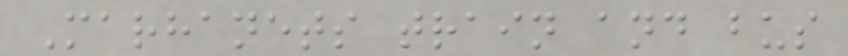Marhanets train and bus
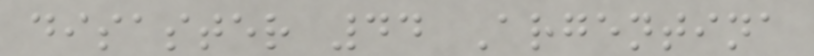disaster 44 Argentina
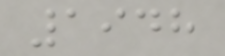1948
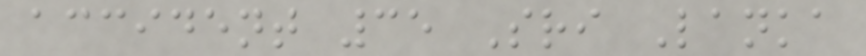accident 35 Sri Lanka
